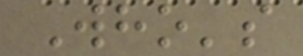Who's
